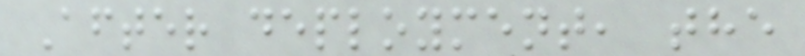After deployment, the
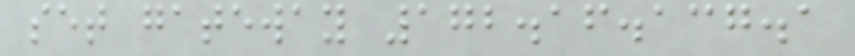set gateway 172.16.137.1
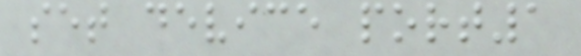set device port1
